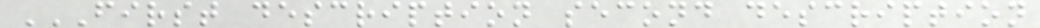FIRST DESCRIPTION SECOND DESCRIPTION
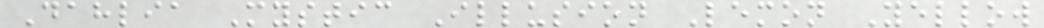Dahlia Mystic Illusion Lemon Yellow
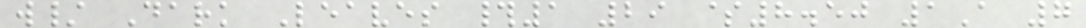w/ Dark Leaves #1 29 $8.50 1A 7
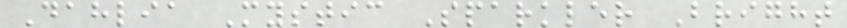Dahlia Mystic Sparkler Bright
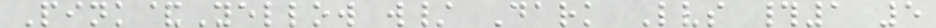Pink&Yellow w/ Dark Lvs #1 5
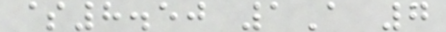$8.50 1A 7
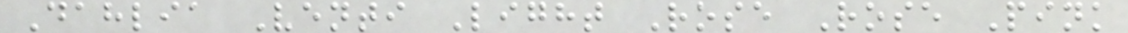Dahlia Venti Light Rose Rose Pink
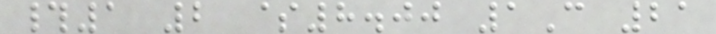#1 2 $8.00 1C 21
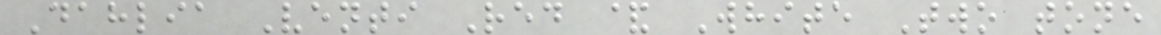Dahlia Venti Red & White Two tone
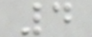4
